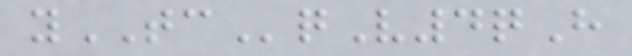yTCqV4qH
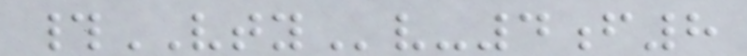#VTYv-4f8
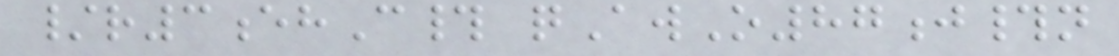/r3ehC# qAwO87j#n
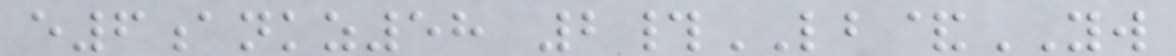e6ankz58 2#LB&YW
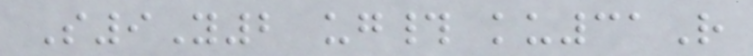S9Y2 ug# ku31R
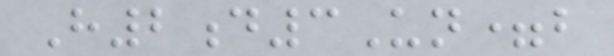H2d3Un=b
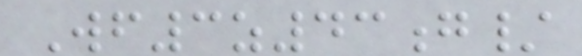Wf3z43g/
